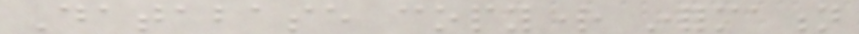Database copyright information
